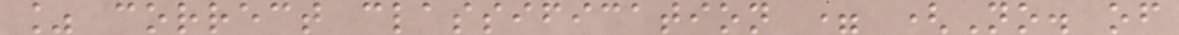% correct classification = (No. of
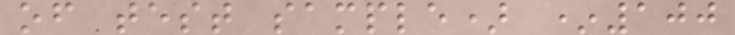of test sample) *100
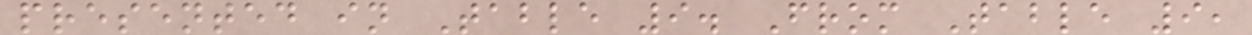presented in Table 9. From Table 9,
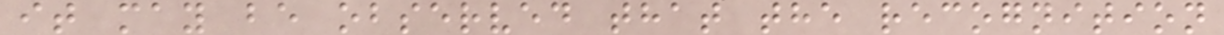it may be observed that the recognition
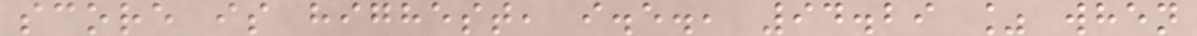score is highest, i.e., 94.29 % when
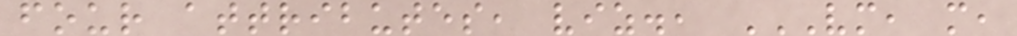four attributes, viz., VM, M,
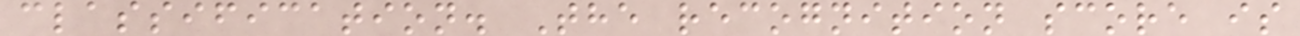classification. The recognition score is
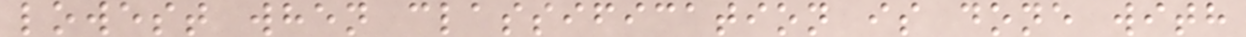lowest when classification is done with
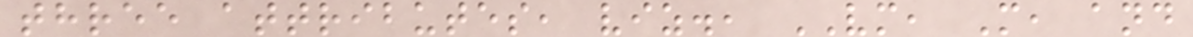three attributes, viz., VM, M, and
